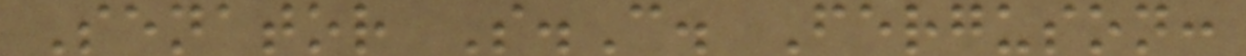Senator S.C. Ferguson:
